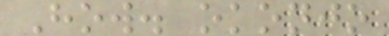How. okonjo
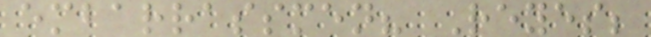embarrassmen? Reyes;
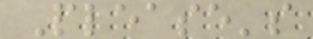Please's
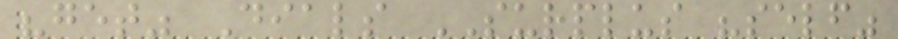"get" Dials SURPLUS "self"
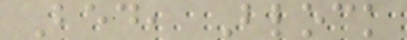Bed, Block
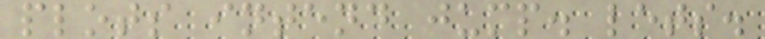plots intend jump. lets.
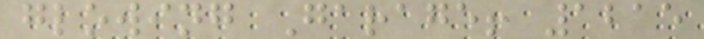glowing Garage! 1215
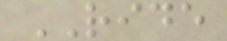RIDE
